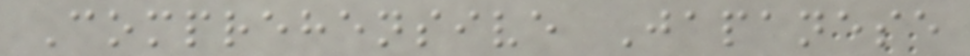Comprehensive Japanese
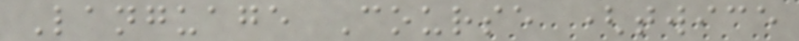Language Course (twice
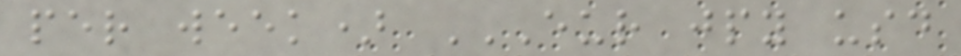per week) EUR JPY USD
